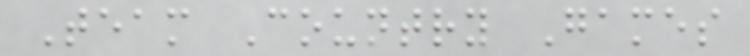Team Country Games
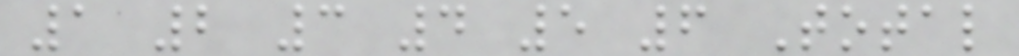1 2 3 4 5 6 Total
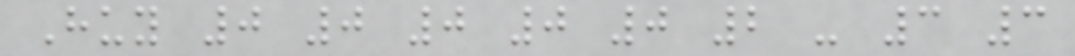Huy 0 0 0 0 0 2 - 3 3
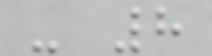- 8
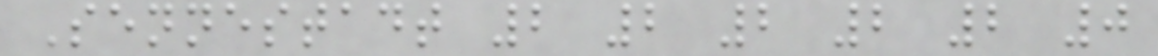Sennestadt 2 2 2 2 2 0
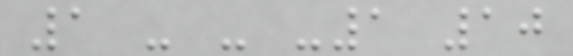1 - - -1 10
